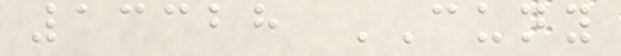13328 CUNY
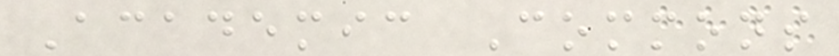Academic Commons
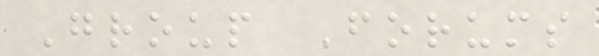Group Forums
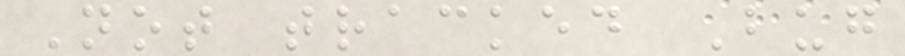Not tracked Bug
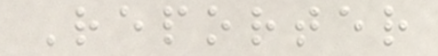Reporter
